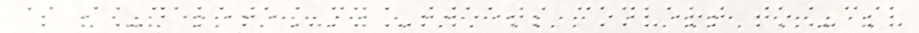$ i_delete_my_tweets convert to_csv
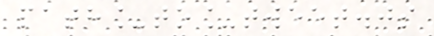path_to_tweet.js
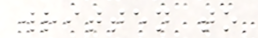written to
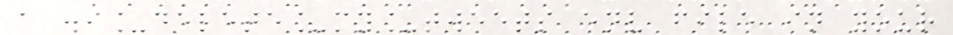a .i_delete_my_tweets env file in your
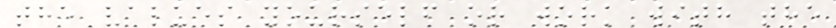the values yourself or work with the
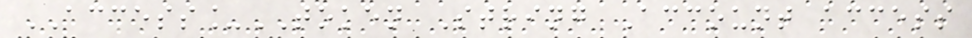ACCESS_TOKEN String Account access
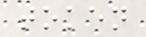token
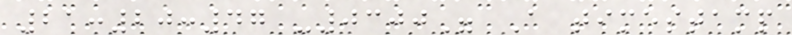21:20:47 -0300" A timestamp
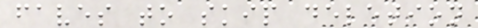faves to skip deletion
